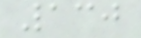130
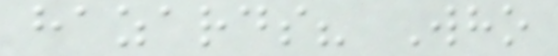hazards? Who
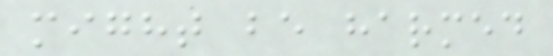might be harmed
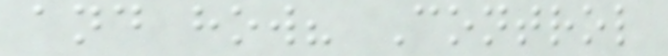and how? Control
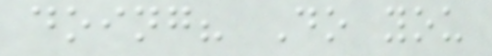doing? Do you
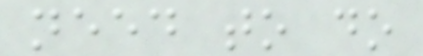need to do
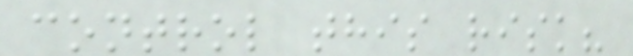control this risk?
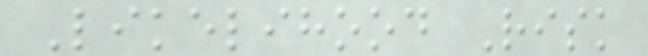Likelihood Risk
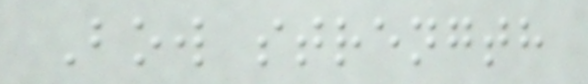Bow strength
